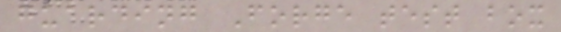guarding Forge test box
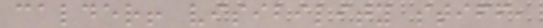calder! visibility stiff,
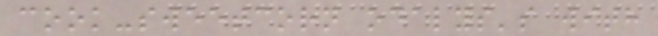cook-sweetcorn odalys's with
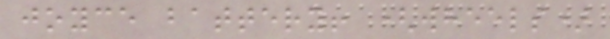joyce battery! (wheels)
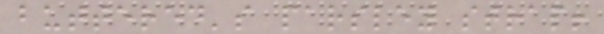buttered's parsley strap!
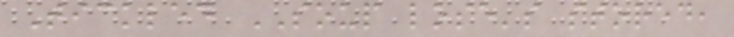Tickled SOUP lose's stored,
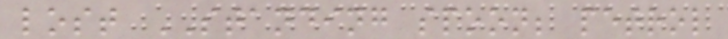lost STANDING spoon; petrol
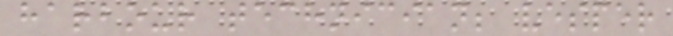harbour technician; vesper
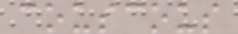couscous
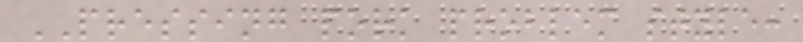PRESSING pork problem style:
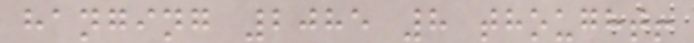hanging 2085 8 thought!
